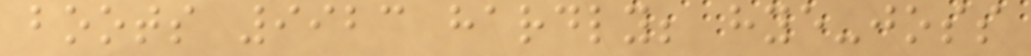boots 9923 hardly; hye-joss
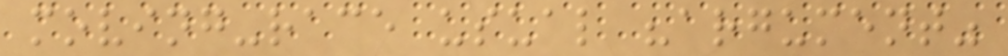moving-race usual "argument"
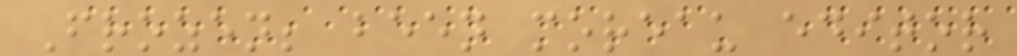Frozen; been moreau editor
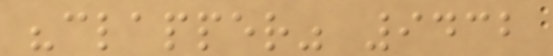"clapper" 9432
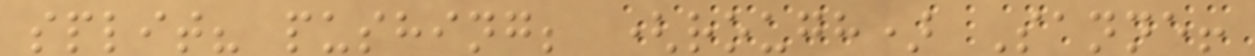split? pushing; (rough) Sanne!
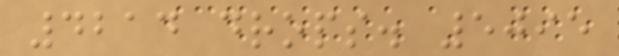4214 drops. 5095
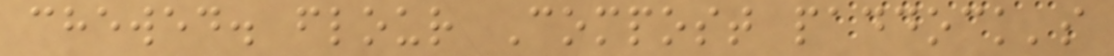chewed. flour Compost paddock's
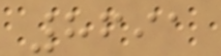8691
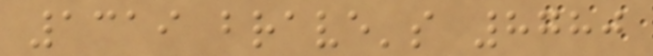1319 brave's 8780
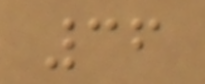36
